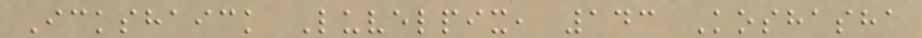Ickshaick Luvelpix, 143 Koshasha
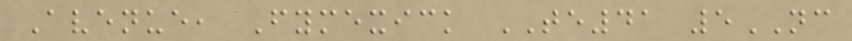Avenue, Fymexick TE41 5NC
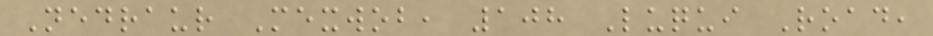Nedraur Mexwob, 108 Luqui Road,
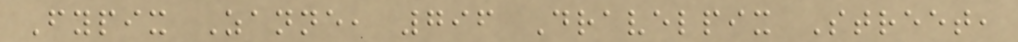Fypix Zanne, 796 Dravelpix Street,
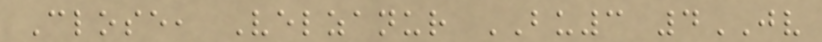Close, Velzanur BU3 4JV
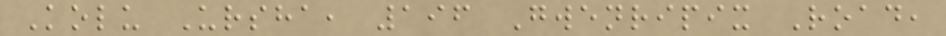Kolu Ursha, 196 Gwenripix Road,
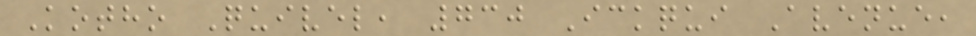Kotho Quivel, 730 Ickqui Avenue,
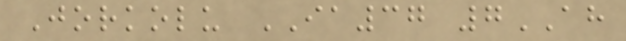Jorkolu IA37 7AH
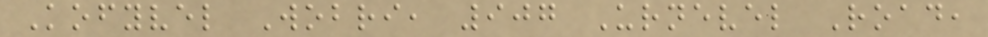Kofyvel Wobri, 907 Urnevel Road,
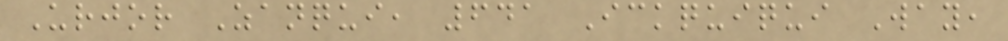Urjor Zanqui, 641 Ickquiqui Way,
